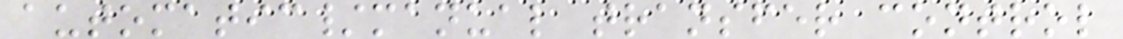automatic/manual transfer control
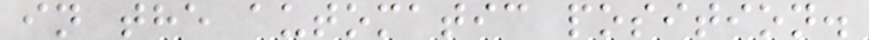in the automatic position.
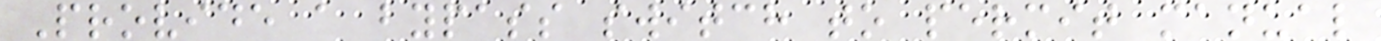Provide a bypass switch to permit manual
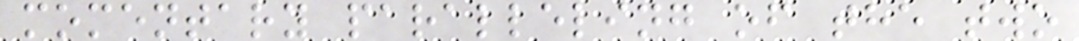momentary paralleling of the two
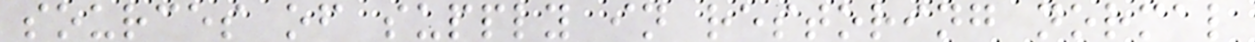sources of supply in restoring normal
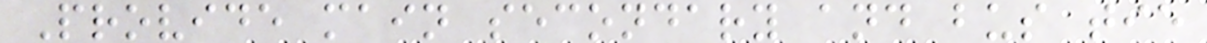Provide main secondary and bus tie
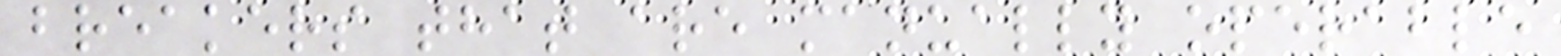breakers that are manually operable
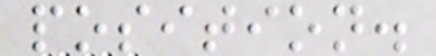position.
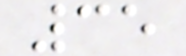35
